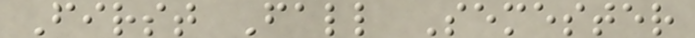First Fall Semester
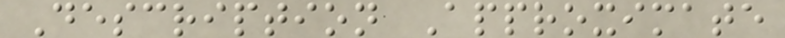Description Approximate
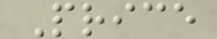Price
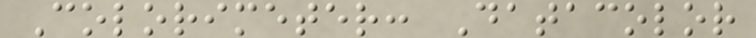Colorimeter: Datacolor
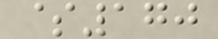$170
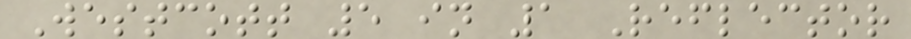Westcott 5 in 1 Reflector
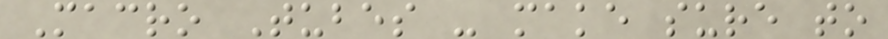Macro Tubes - make sure to
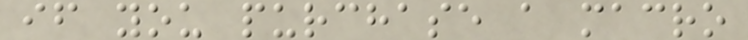if you purchase a macro
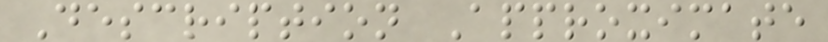Description Approximate
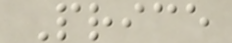Price
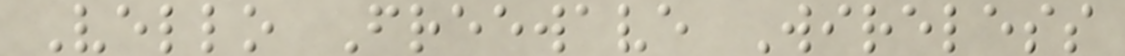Vello Freewave Wireless
